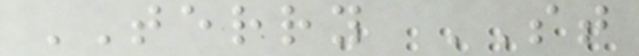TERRY ST
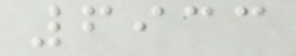6933
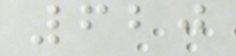620
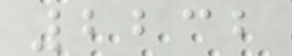2232
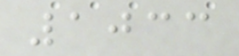1033
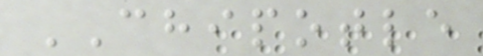CHIPOTLE
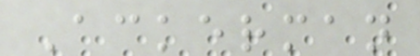Ackerman
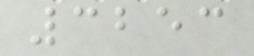3253
